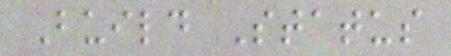Build Status
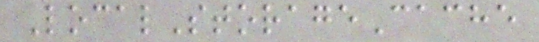LocalStorageCache
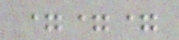===
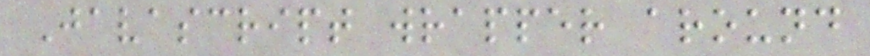Javascript wrapper around
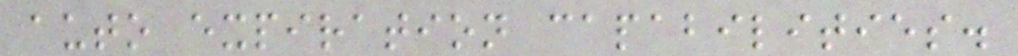auto expiration capabilities.
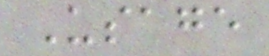Usage
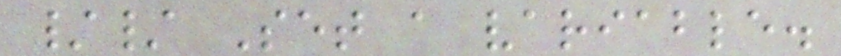// Set a variable.
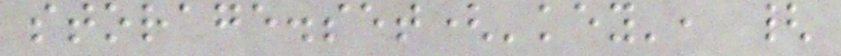storage.set('key', {
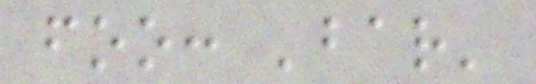foo: 'bar'
